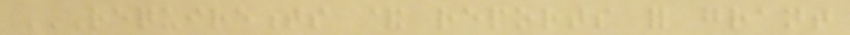REQUIREMENTS & REPORTS FOR GRANT
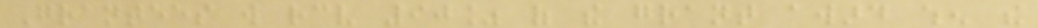Grantees will receive 90% of the grant award when the
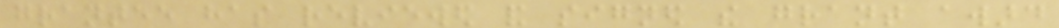grantee has reviewed and signed the grant award
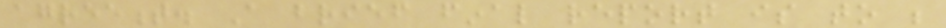agreement. A brief final report is to be
